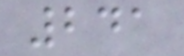241
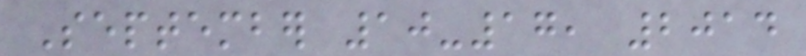September 10-17, 2014
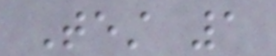Test 1
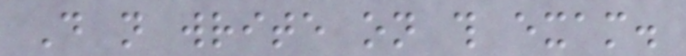Do not write on this exam.
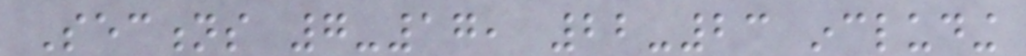Sections 7-17, 22-23 including
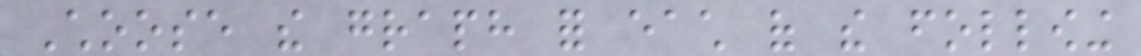Choose the graph for each of the following
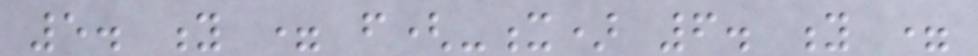5. y = f(-x) 6. y =
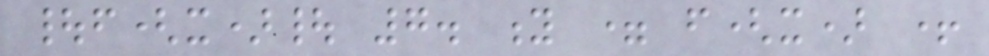|f(x)| 7. y = f(x) +
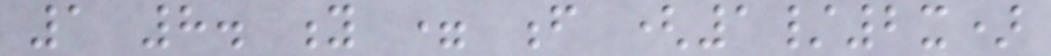1 8. y = f (1/2x)
